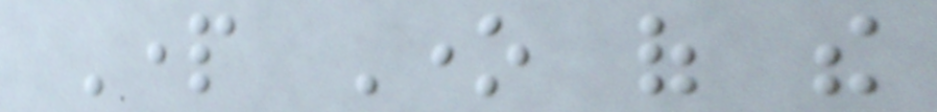Part One of the
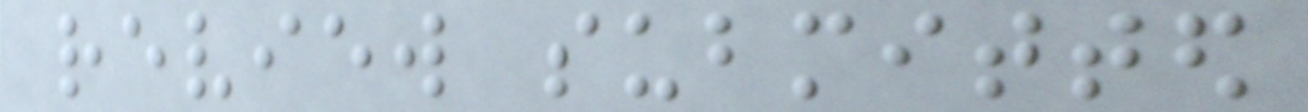review submitted
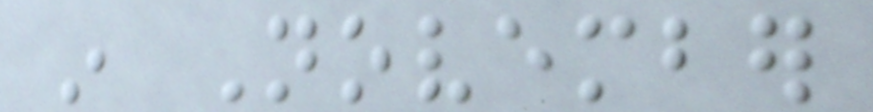in November
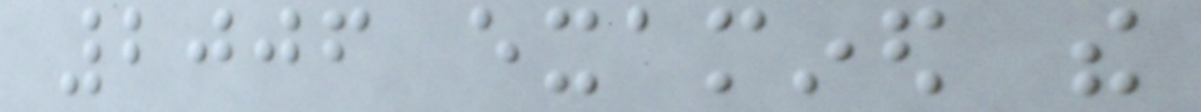2006 examined the
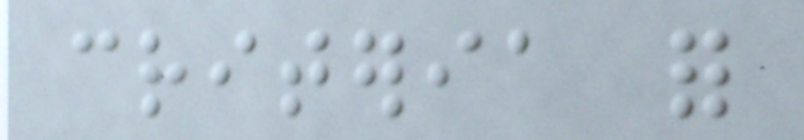criteria for
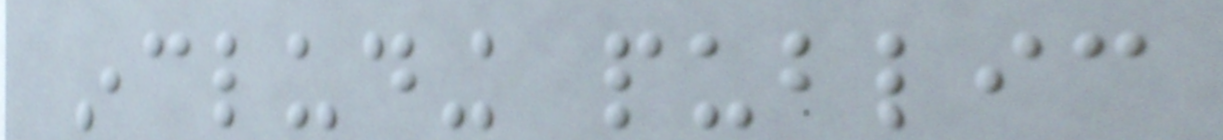including public
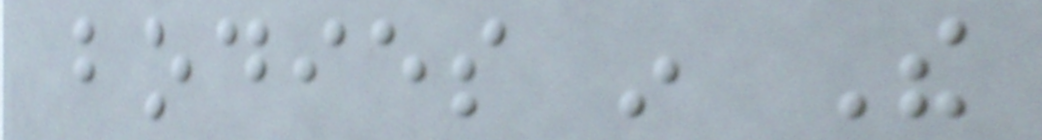bodies in The
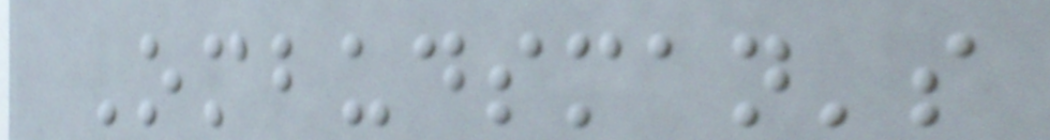Ombudsman's
